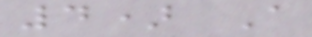4) A
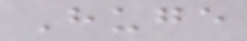Huge
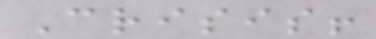Crisis!
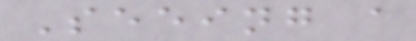Seeing a
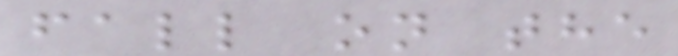fall on the
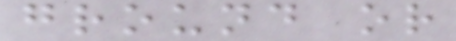ground or
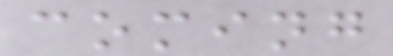coming
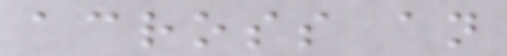across an
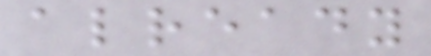already
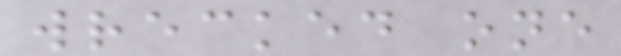wrecked one
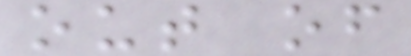out of
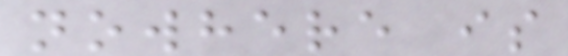nowhere is
